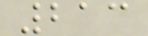213
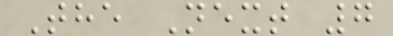The Next 7
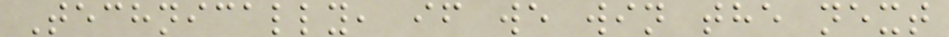Technically, if we win the next
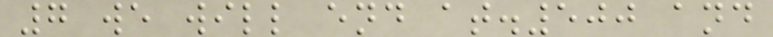7 we will end at.500 and
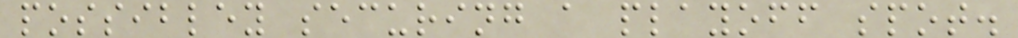possibley securing a playoff spot.
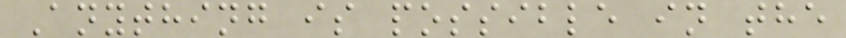Anything is possible in the
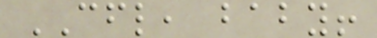CFL, baby!
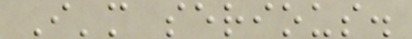I'm serious.
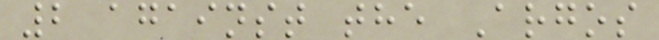2 against the Argos
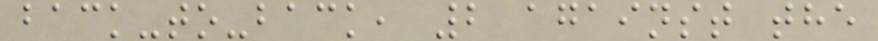back-to-back, 2 against the
